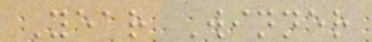Year Winner
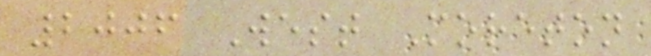2006 West Moreton
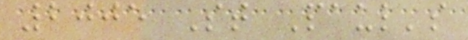2005 St Paul's
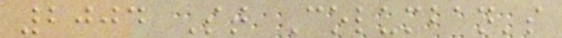2004 St Columban's
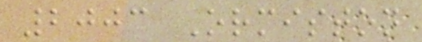2003 Ormiston
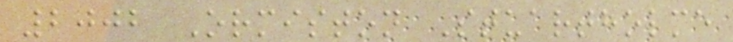2002 Ormiston Stuartholme
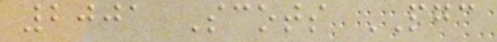2001 Scots PGC
